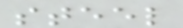steel
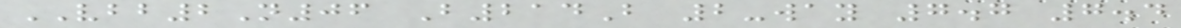VBB2N06 B214B 2-way 7.7 7.4
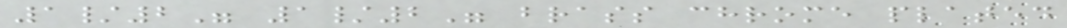1/2" 1/2" brass chrome plated
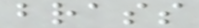brass
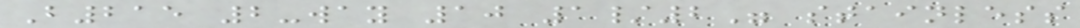B215 2-way 10 1/2" stainless
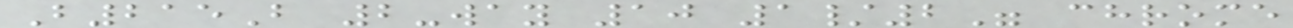B215B 2-way 10 1/2" chrome
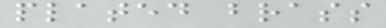plated brass
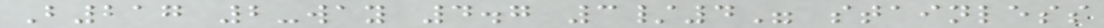B217 2-way 4.7 3/4" stainless
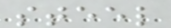steel
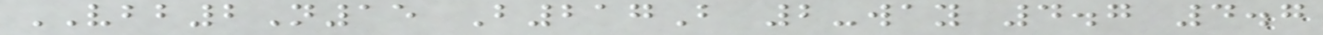VBB2N15 B217B 2-way 4.7 4.7
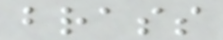brass
